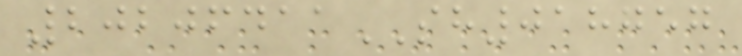20206411SH018757
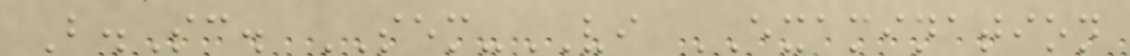B.Sc. SEM-VI EXAMINATION
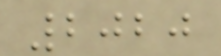2020
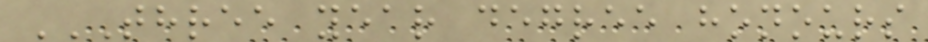THREE YEAR DEGREE HONOURS
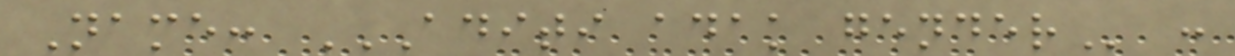Name: ADITI ADAK GENDER :
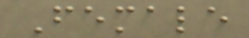Female
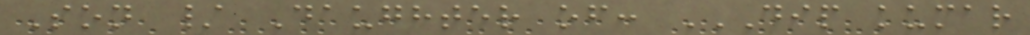Son / Daughter of: DIP KUMAR
